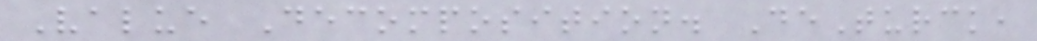Value Decomposition. DeTurck,
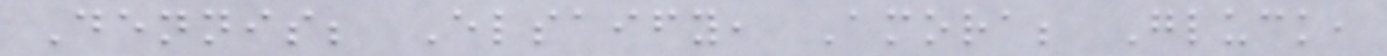Dennis; Elsaify, Amora; Gluck,
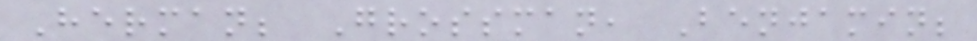Herman; Grossman, Benjamin;
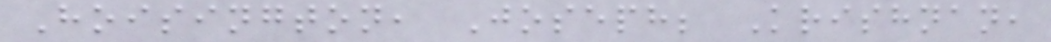Hoisington, Joseph; Krishnan,
